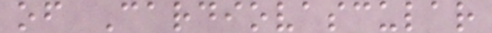of Cardiovascular
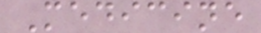Medicine
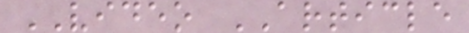VIDEO ARTICLE
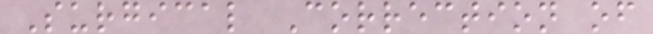Surgical Correction of
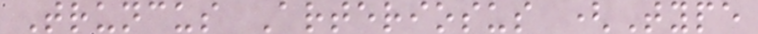Truncus Arteriosus (Type
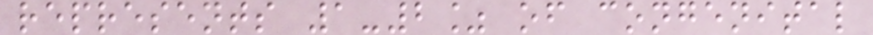represents 1-2% of congenital
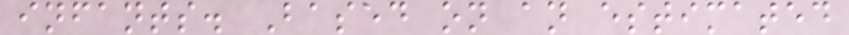infants. Based on an estimated
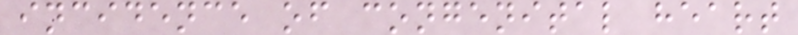incidence of congenital heart
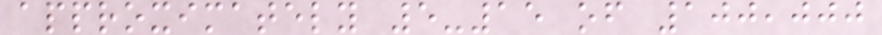approximately 5-15 of 100,000
